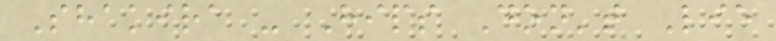Shakira - Hips Don't Lie
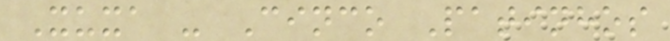Xuxa - Cinco Patinhos
